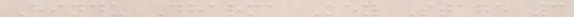Hindu Dharma Key Stage 3
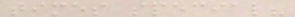times special?
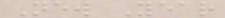New Year
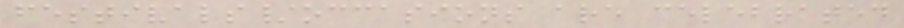festivals/occasions are celebrated
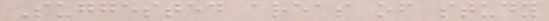Suggested areas of study
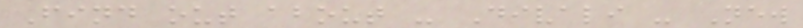Find out about - Divali - New
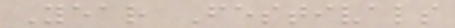Year Festivals
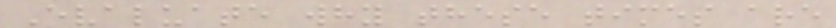Evaluate why these times are
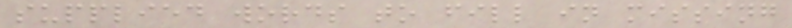supplied words to fill in missing
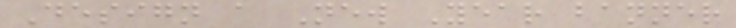Design a New Year banner
